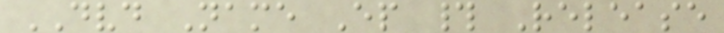DVD Name Ep # Release
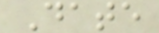Date
